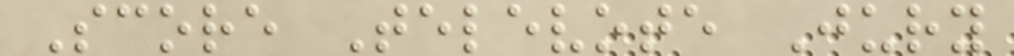Score Televote Jury
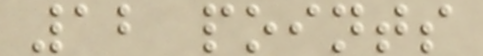12 points
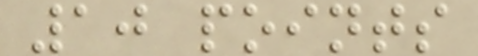10 points
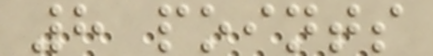8 points
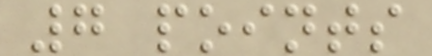7 points
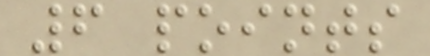6 points
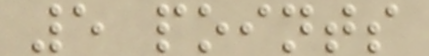5 points
